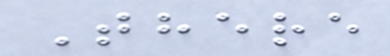There
